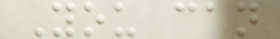You can
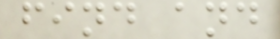find and
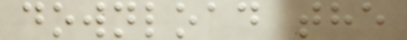download the
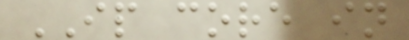IP core in
